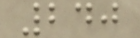240
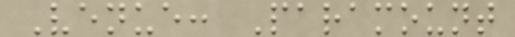Venue: Paramount
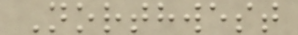Northwest
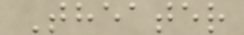Theater
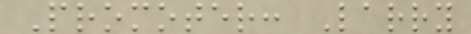Promoter: Larry
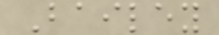Bailey
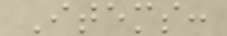Items:
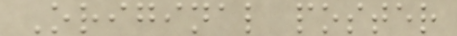Original poster
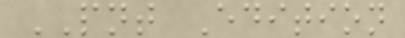PNT Edition
